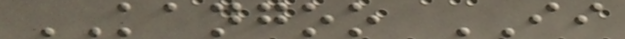KANGOO II
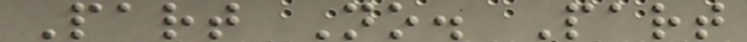Part No. Part
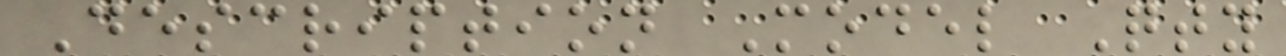Description Model Qty
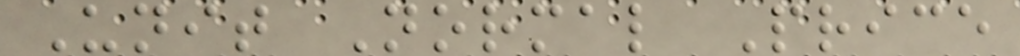Unit Normal Price
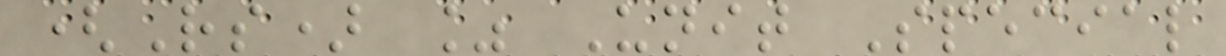(Rs) % Unit Special
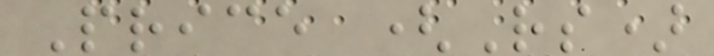Price (Rs)
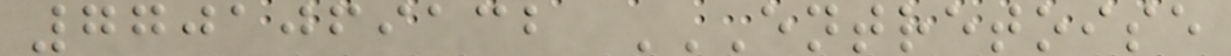7701069132 ENTRETOISE
